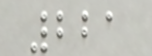221
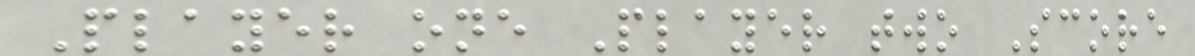Player one Player two Score
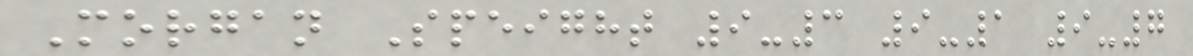Morgan Speight 9-3 9-1 9-7
